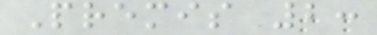Premis 2:
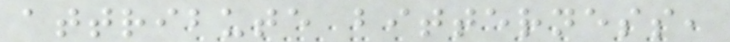attribute bitterness,
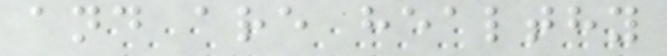and are healthy
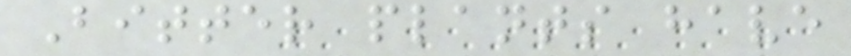Bitter plants have
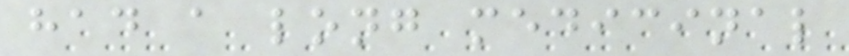had a long medicinal
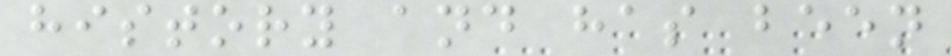history and has been
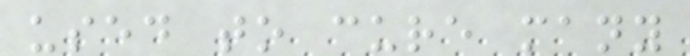used to cure many
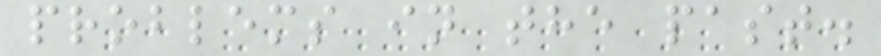problems in the past.
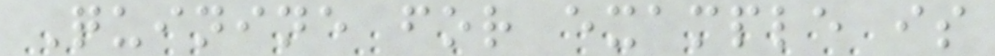Quinine for example is
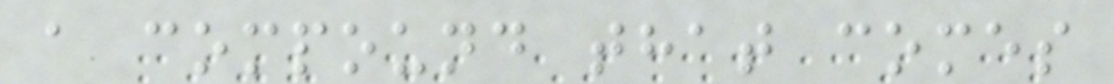a compound that comes
